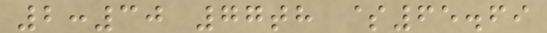2:30 77th $65.69
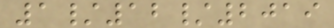1/12/2019
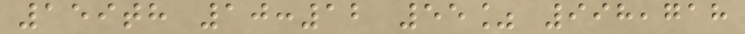159th 10:12 55% 998,718
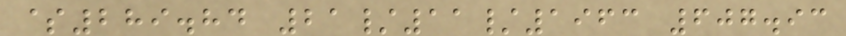$289.84 21/11/1963 607.93
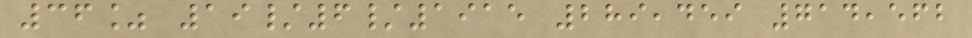36% 19/6/1915 289,459 714,562
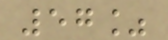57%
